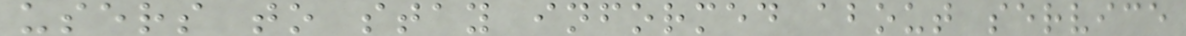users to stay informed about service
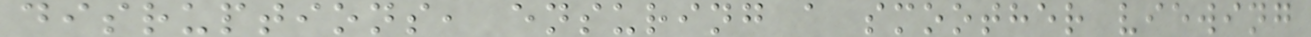disruptions, ensuring a smoother viewing
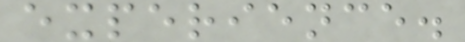experience.
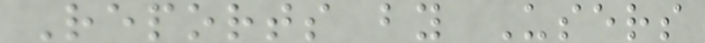Reports by Users
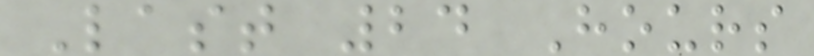Last 24 Hours
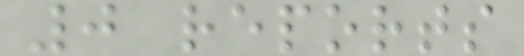0 reports
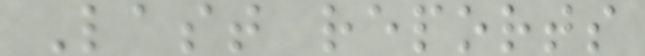Last reports
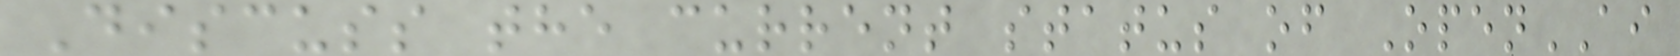Discuss the current status of OpenAI
